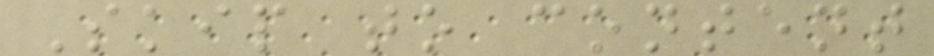Skip to content
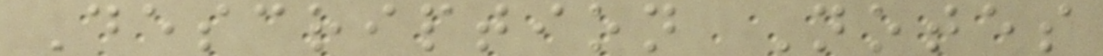Description Notes
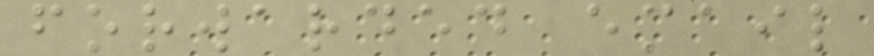forwarded email
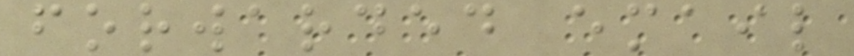forwarded email
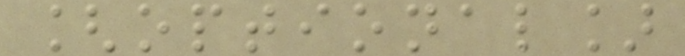[optional]
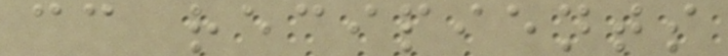cc recipients
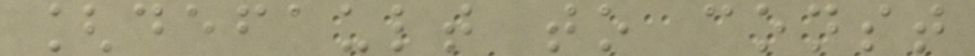[default to const
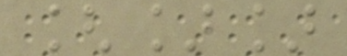[]]
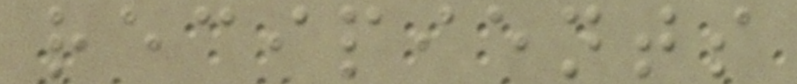recipients
